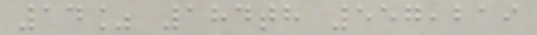14% 184th 557,219
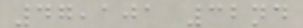47,101 32nd
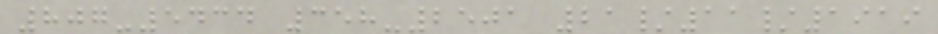807-5434 358-2501 21/11/1919
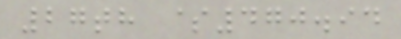27th $470.94
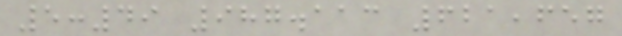5:49 987.113 621,657
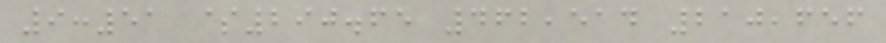9:51 $290.65 462,514 210,656
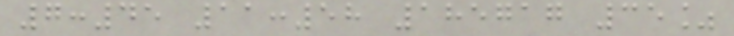7:45 11:58 185717 35%
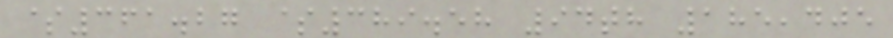$361.27 $389.58 94th 185,405
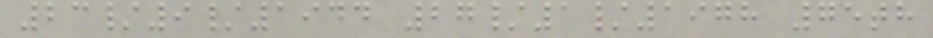23/9/1944 27/1/1978 75th
